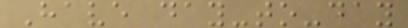Have day-to-day
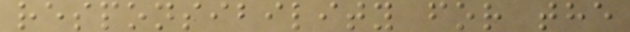responsibility for the
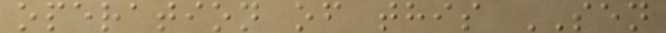operation of this SEN
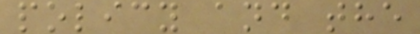policy and the
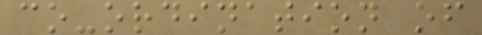co-ordination of
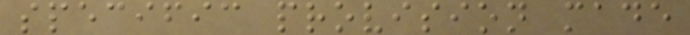specific provision made
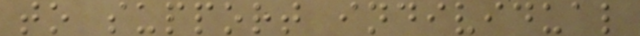to support individual
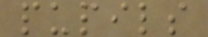pupils
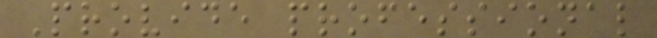Provide professional
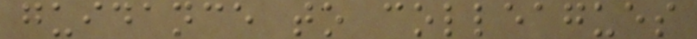guidance to colleagues
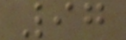97
